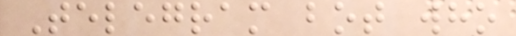Telegram bot who
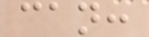can:
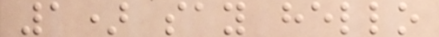1) say hello
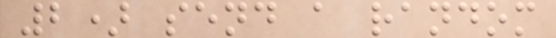2) send a random
